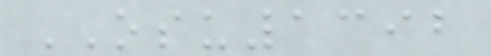OSU1392
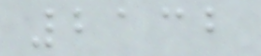2132
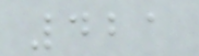421
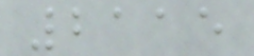2115
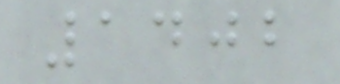1402
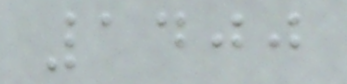1400
